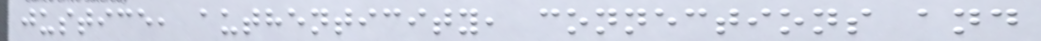justice, authenticity, connections and
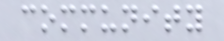community
